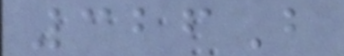326B
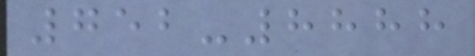752-8888
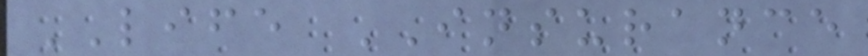LIFE INSURANCE
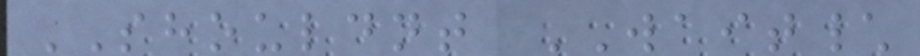SHOULDNT WAIT\
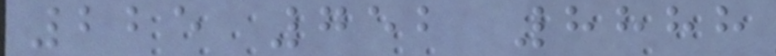225 752 8888
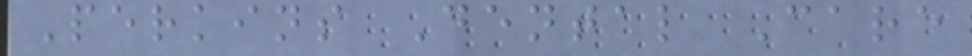Perkins Dental Care
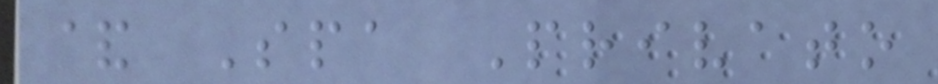& Spa Privato
